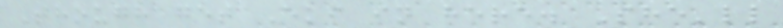Though get Eki in here. She'll
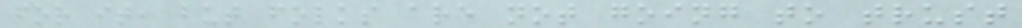for it, but folks are not going to trust
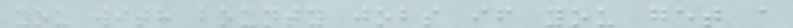you with bounty jobs if you get a
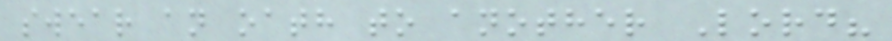swear an oath to another Lord?
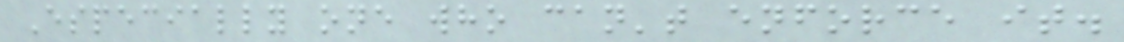Especially one who can't enforce it.
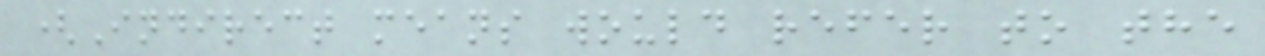(Indirect means would refer to the
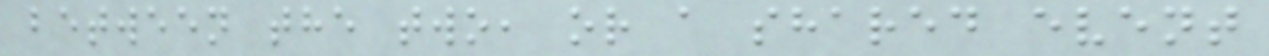between the two, or a shared event
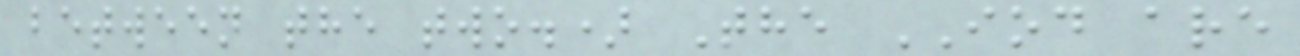between the two.) The IOD are
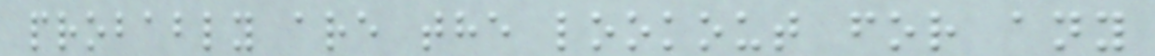probably are the lookout for any
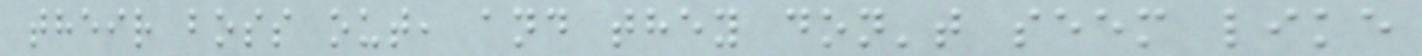their boss out, and they don't seem like
